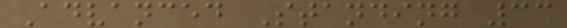Advanced Standing 33
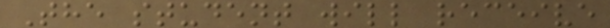The student will receive
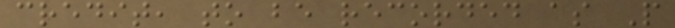credit, to be recorded as P
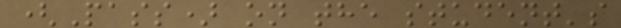(Pass) on the student's
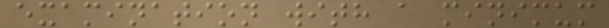examination with a minimum
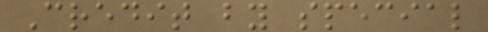Credit by special
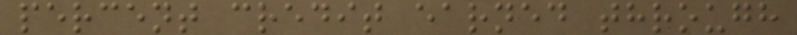percent credit earned through
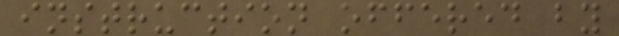instruction offered by
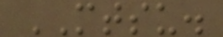MTSU.
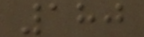180
